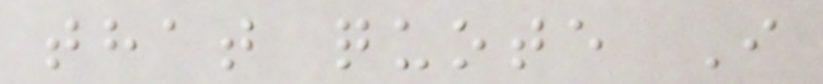that quote I
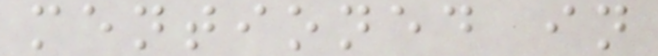mentioned in
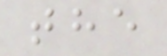the
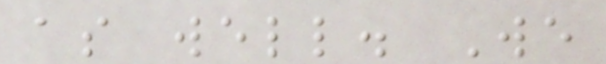as well. We
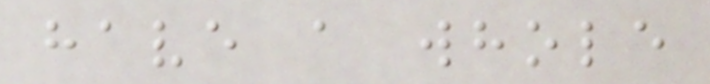have a whole
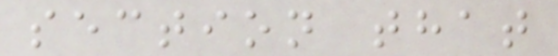section that
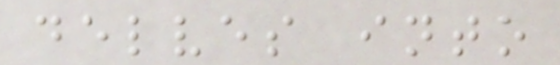delves into
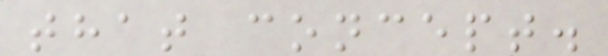that concept.
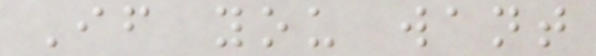If you want
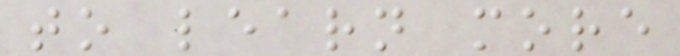to learn more
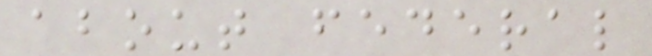about federal
